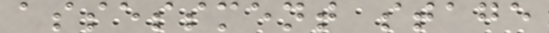assessment stage
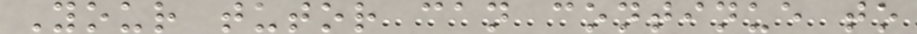Your tutor can continue to
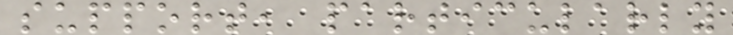support, particularly
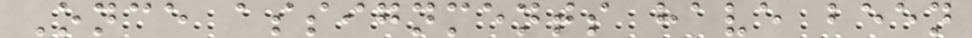Once assignments have been
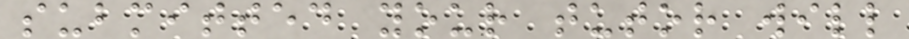submitted your tutor will
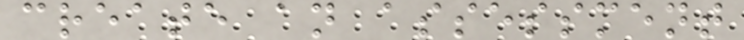create an assessment
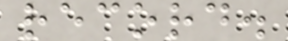record.
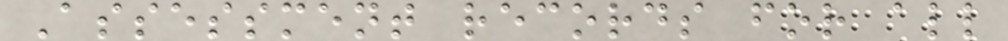Assessment records for all
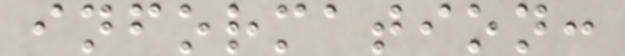information:
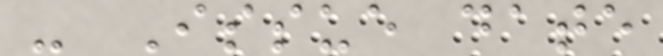- Issue date
